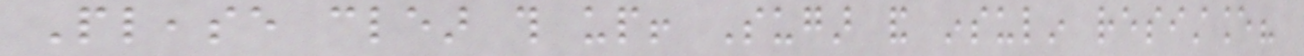Please clear this up! Sugar and insulin resistance?
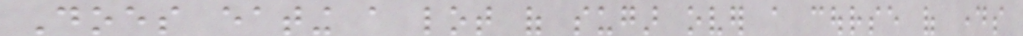Does eating a lot of sugar over a course of days
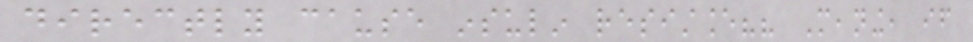directly cause insulin resistance?? Meaning, if
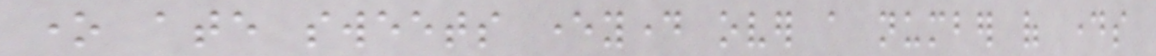one ate sweets everyday over a number of days
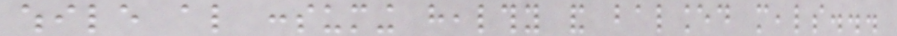while also consuming healthy and balanced meals...
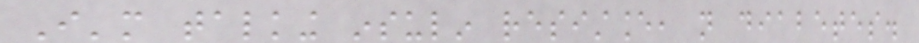I'm talking insulin resistance, not diabetes.
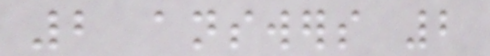2 answers 2
